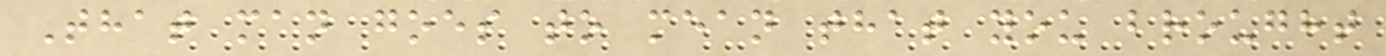That man goes to mean that you brought
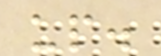up.
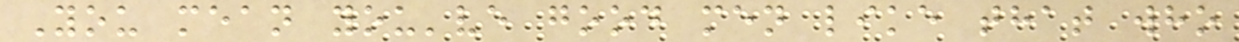You mean you've good men like that who
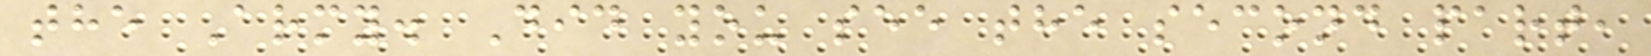the Army. Did you see the second part,
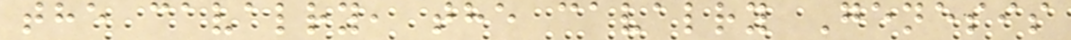the cavalry, the cavalry Genesis
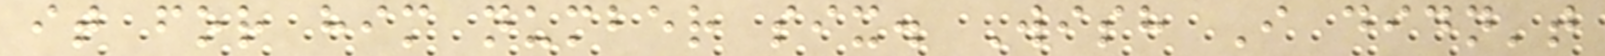it for him number six. Wish I didn't
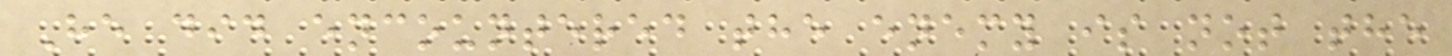He did encountered the enemy is not the
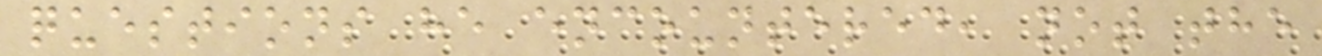questions he encountered, not the
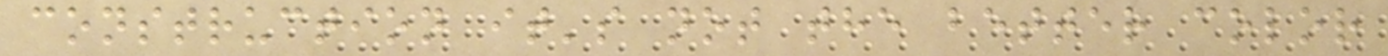construction it's not the better color
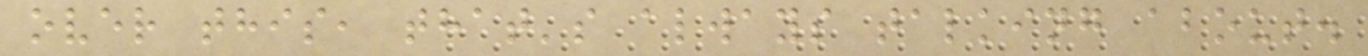over this, that's always talking about.
